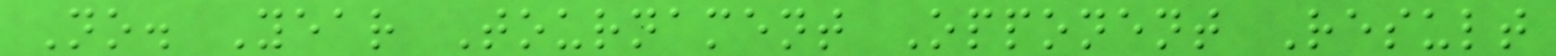No. Year Tournament Opponent Result
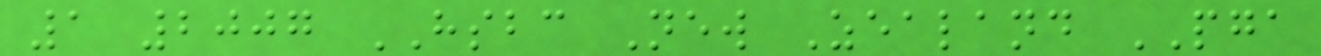1 2007 HSBC New Zealand PGA
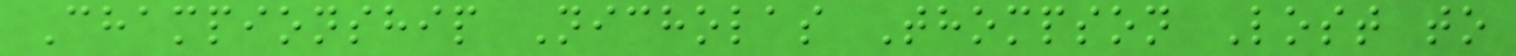Championship Nicholas Thompson Lost to
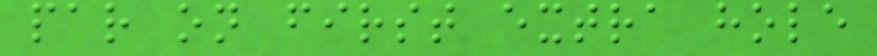par on first extra hole
